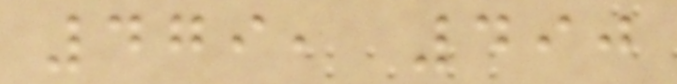479, 490
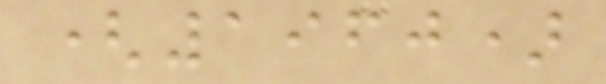(1960)
